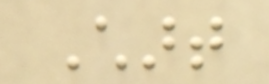Chart
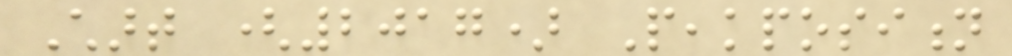Chart (2017) Peakposition
